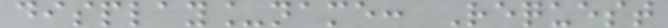display_name: Request
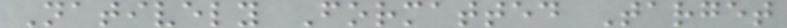Natively Formatted Target
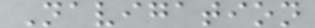Navigation
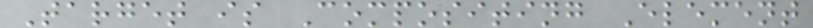Target is Compositing Element
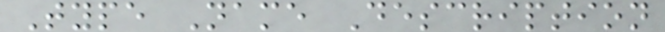Type Name Description
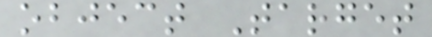object Target
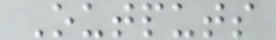Outputs
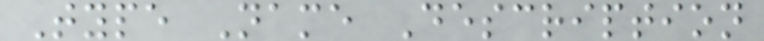Type Name Description
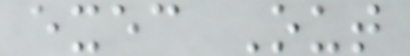exec Out
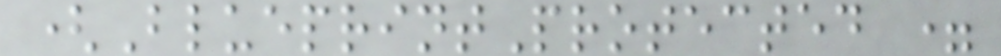(BlueprintProtected =
